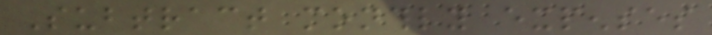Subtract monthly expenses
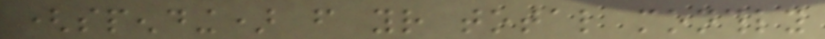(spending) from your total monthly
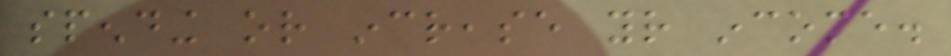spending or increase your income.
